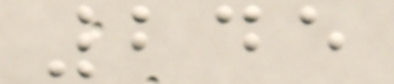245
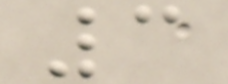3
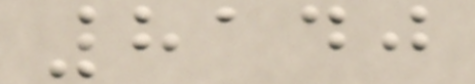8140
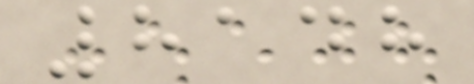8148
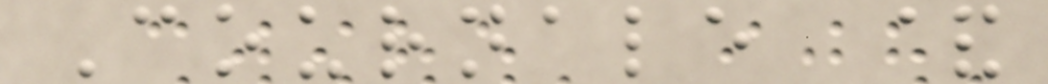Cournale &
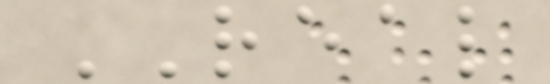REAL
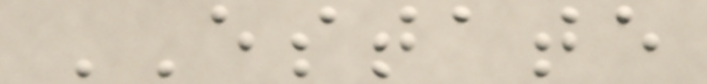ESTATE
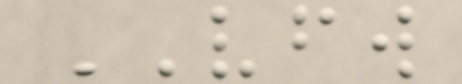VFW
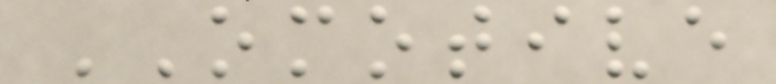OMOTIVE
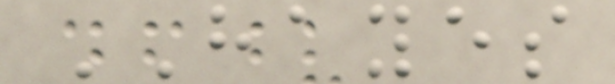HAYES
